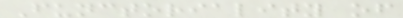Functoriality of
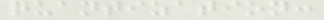quantization:
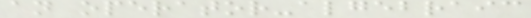an operator-algebraic
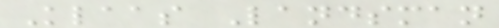Klaas Landsman
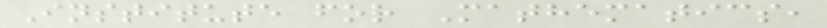Institute for Mathematics,
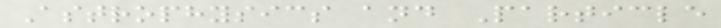Astrophysics and Particle
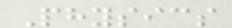Physics
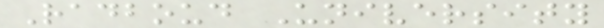Radboud University
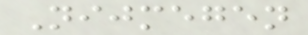Nijmegen
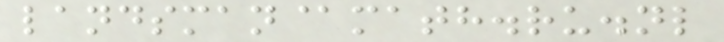landsman@math.ru.nl
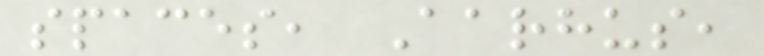spaces, Aarhus,
